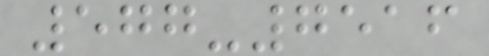577-7516
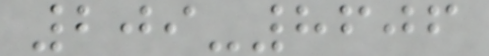209-8606
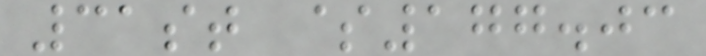31st $177.03
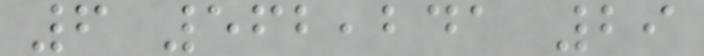6 562,241 29
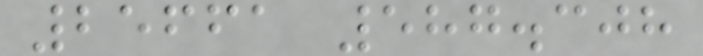25661 587.308
